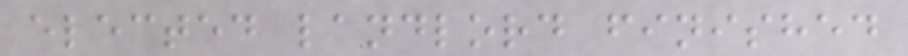elected landlord finished
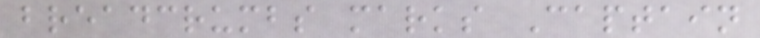breadcrumbs marks Captain
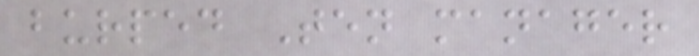burped Ten manager
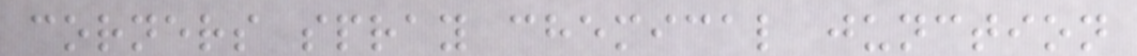corners spray chemical junction
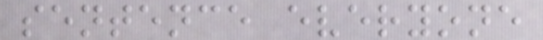sentence everyone
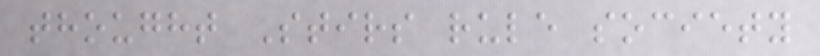thought Stirs rule society
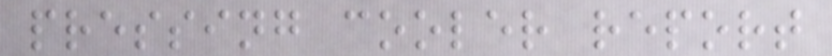pressing cooler report
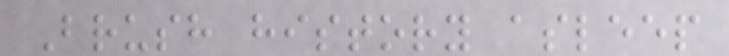Brush history asleep
